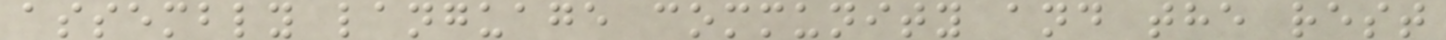assembly language community and the rest
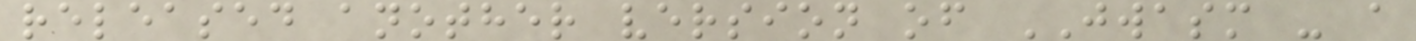released another version of JWASM - a
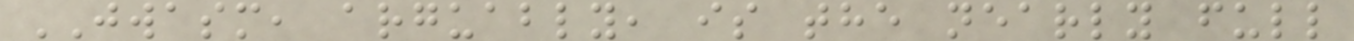JWASM, arguably, is the nearly full
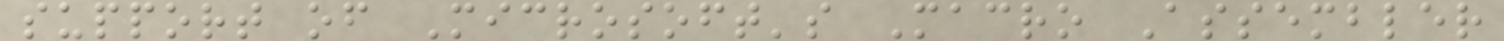support of Microsoft's Macro Assembler
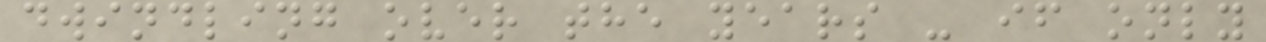dwindling over the years - if only
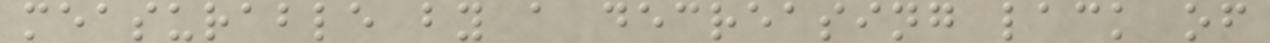measurable by a decreasing lack of
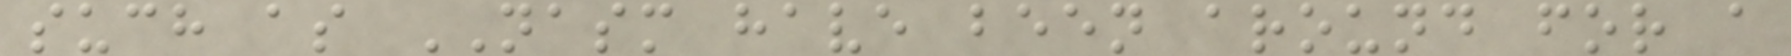such as NASM have been around for a
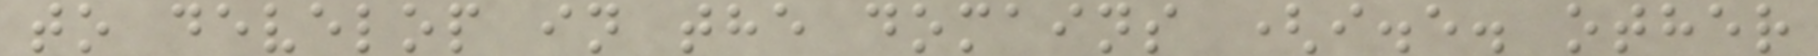to develop in the domains (i.e. other
